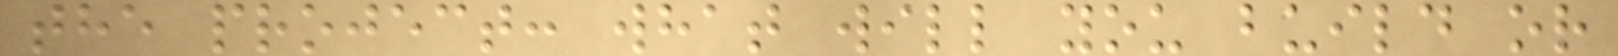the project: what will you build or
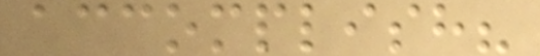accomplish?
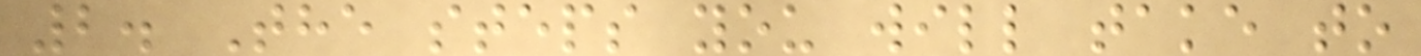2. The steps you will take to
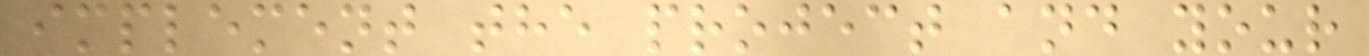implement the project and your
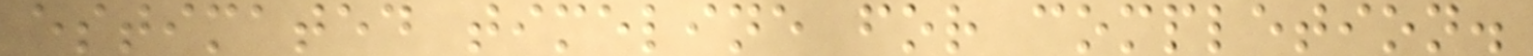estimated timeline for completion.
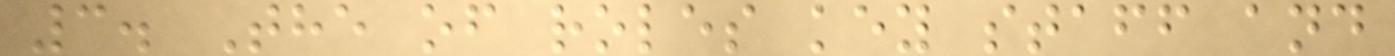3. The of roles key staff and
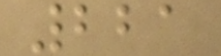221
